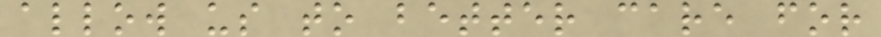allow us to better care for
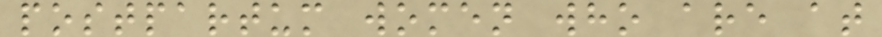postpartum women who are at
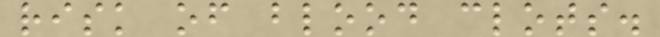risk of blood clots.
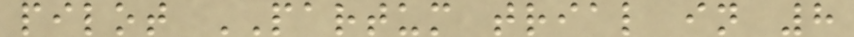pilot PARTUM trial in 8
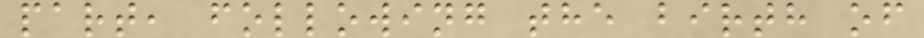part, following the birth of
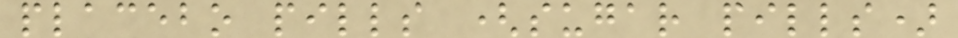placebo pills (sugar pills)
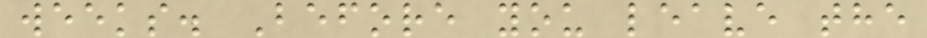weeks. Before you leave the
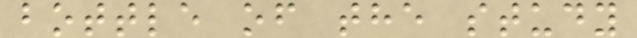bottle of the study
